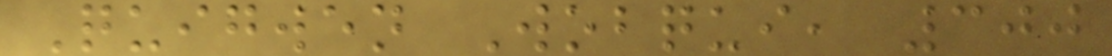Quigwen Wobqui, 300
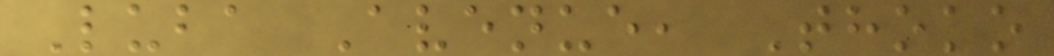Luba Avenue, Thoko
